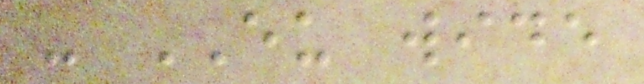- EU wide
